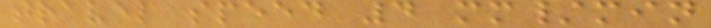travel speed 4 mm/min
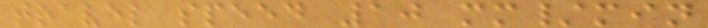travel speed 10 mm/min
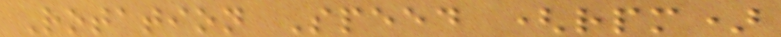Rotation Speed (rpm)
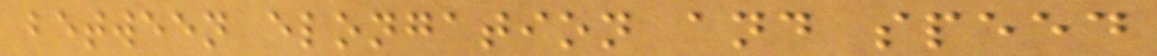between elongation and speed
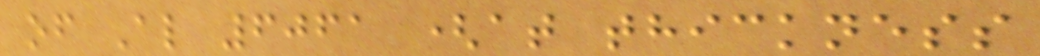of Al 6061 (at thickness
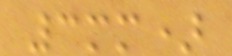3mm)
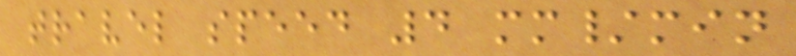travel speed 4 mm/min
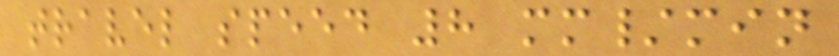travel speed 8 mm/min
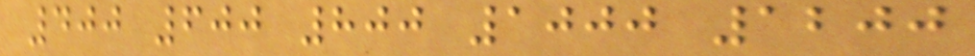400 600 800 1000 1200
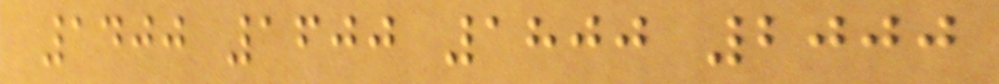1400 1600 1800 2000
